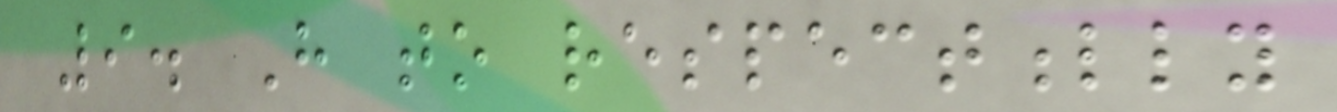9. Have to respectfully
